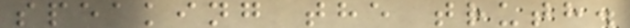speaking the truth.
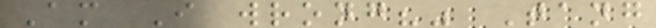Am I wrong?" Tang
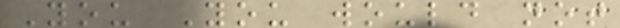You You would not
